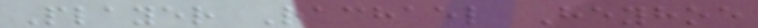Player Rachael Heyhoe
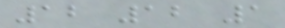12 12 1
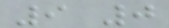9 0
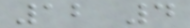12 4
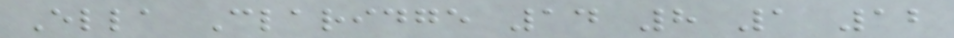Ella Claridge 14 8 1 12
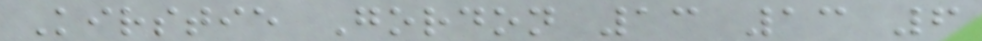Kirstie Gordon 13 13 6
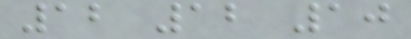12 12 10
